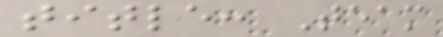title: Team
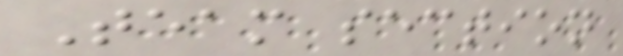Team section
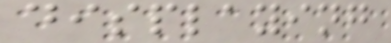displaying
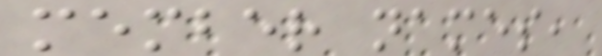member names,
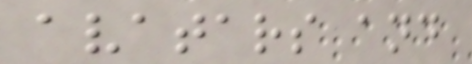avatars and
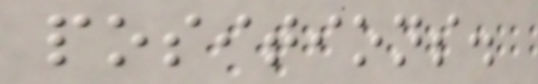positions.
